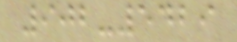902-5429
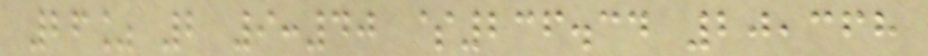26% 2 9:40 $236.34 20,368
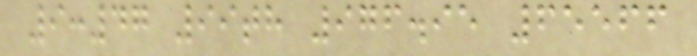9:47 99th 976.95 65566
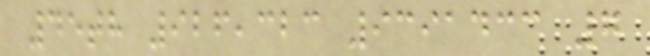45th 926,323 9391433 7
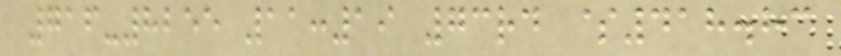716-8255 11:19 73rd $418.83
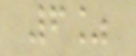6%
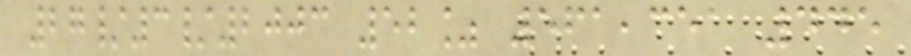27/3/2003 52% 561,351 445
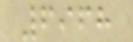6968
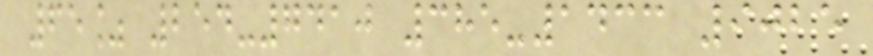65% 254-7410 385-1433 9025
